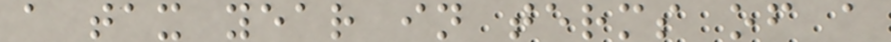a tax year in terms of a
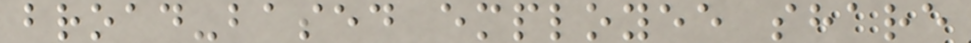broad-based employee share
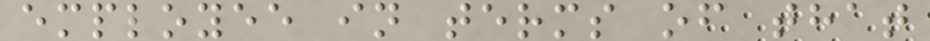employee in terms of that
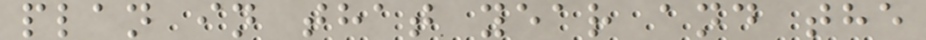plan in that year and the
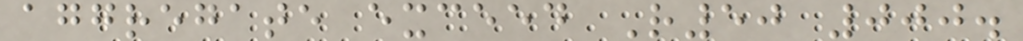aggregate exceed R50 000.
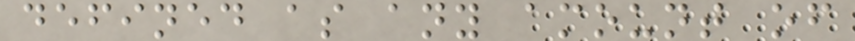defined as any amount of
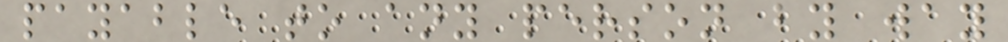payable to any person by way
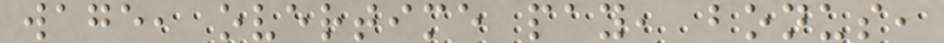wage, overtime pay, bonus,
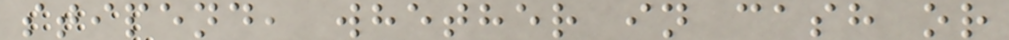stipend, whether in cash or
